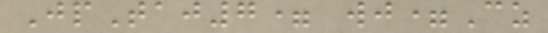JpTaj7= wj=Cz
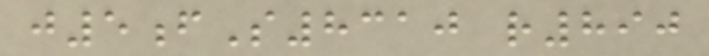j5fS8310 r890
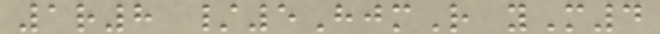1r8 /5HjmR yM4
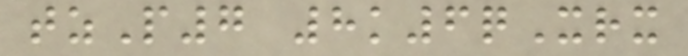tzP7 8k6qXrx
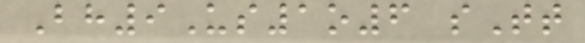Bh9Us1o6 sTt
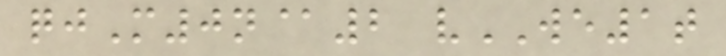qjM0n@2 vWE1t
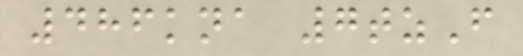486kna 7tzF
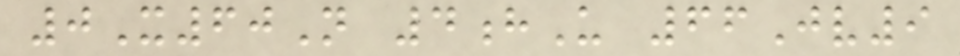0X60N 4hU 66Jv9
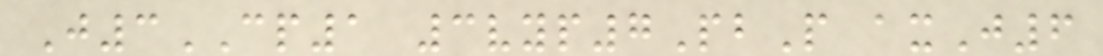J3CP1 3vyp7PbP axJ6
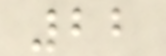22
